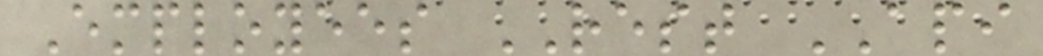Employees REST API
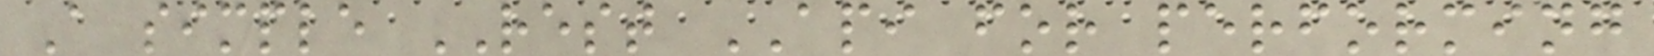A simple REST API for performing
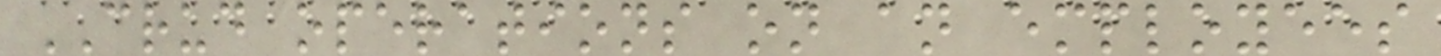CRUD operations on an employees
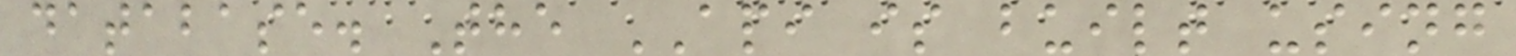database. The API is built using
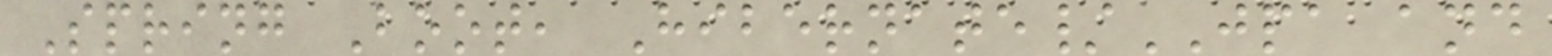Spring Boot, Hibernate/JPA and
